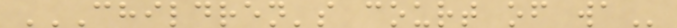CHILDREN'S COURT OF WA
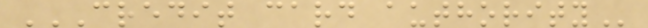CREDIT CARD AUTHORITY
